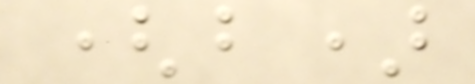(b)
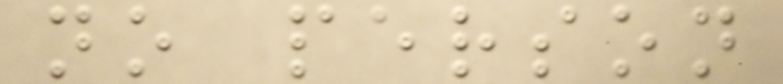no person
